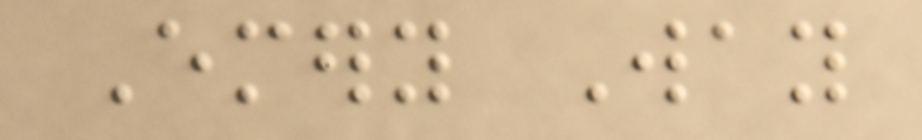Emery Way
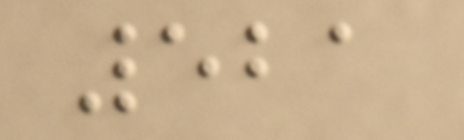521
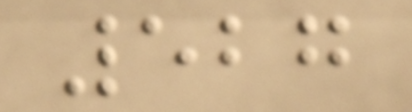527
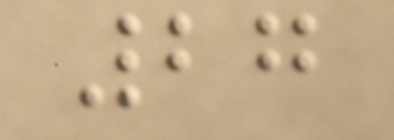27
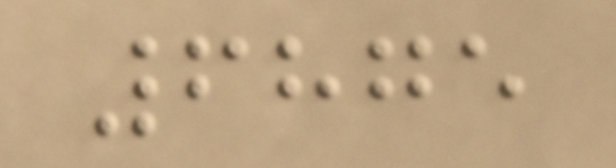6875
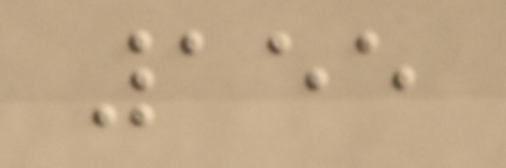155
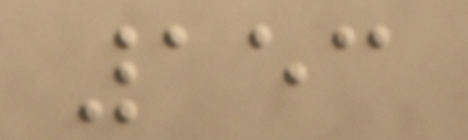153
